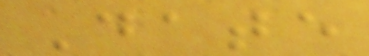Date
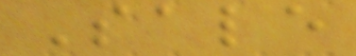Sale
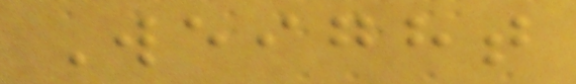Weight
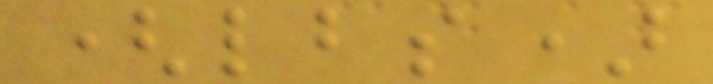(lbs)
